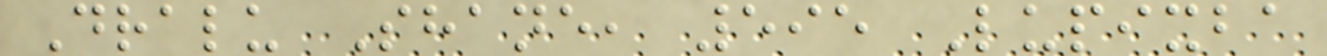Dralu Shane, 595 Lupixba
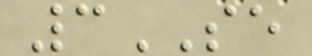3SE
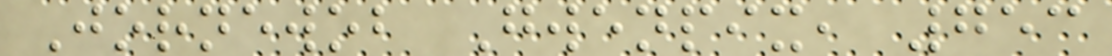Jornewob Gwenpix, 753
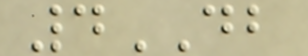4DB
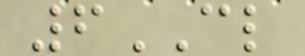6CL
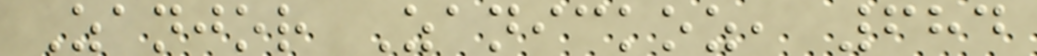Zanjor Zanickoz, 684
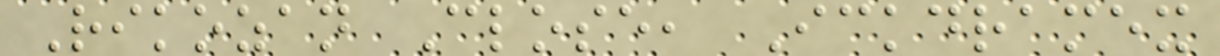Rikozan Close, Ickdramex
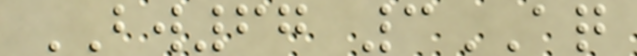BW67 3AQ
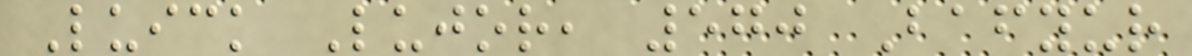Luick Lujor, 570 Bafyur
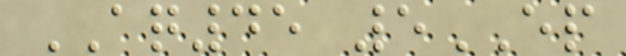AQ45 5EP
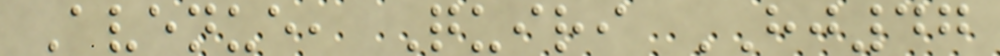Avenue, Quiri HJ47
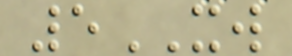5XW
